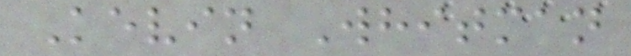Kevin Whitman
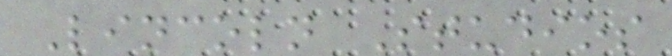Lincoln Studios
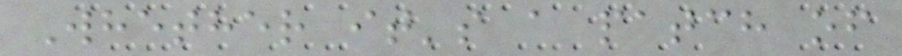Whether it's a patch of
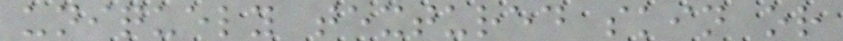uniquely textured skin or
